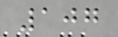107
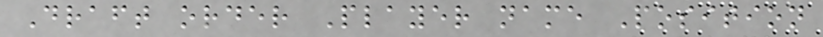Draft order Player name Position
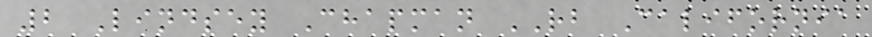2 Lindsey Chapman RB California
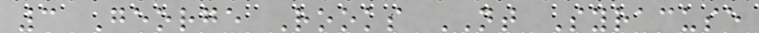3 George Rooks NT Syracuse
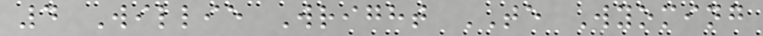4 Willie Wright TE Wyoming
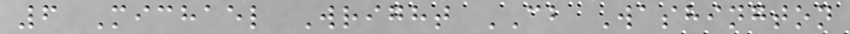6 Michael Wright CB Washington
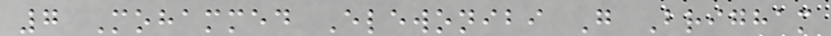7 Mohammed Elewonibi G Brigham
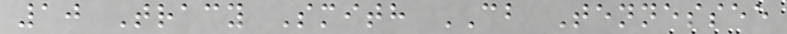10 Tracy Smith CB Tennessee
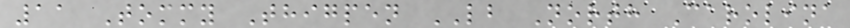11 Tommy Thigpen LB North Carolina
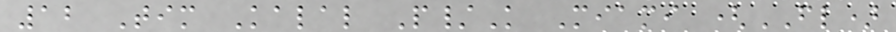12 Tim Kalal P/K Miami (FL)
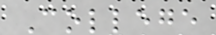College
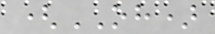(OH)
